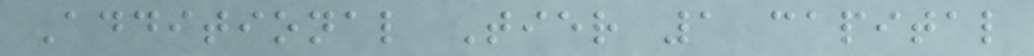Additional Tier 1 capital
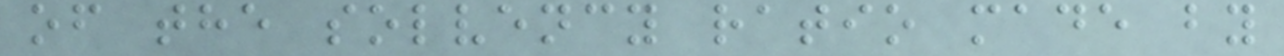of the solvency ratio made by
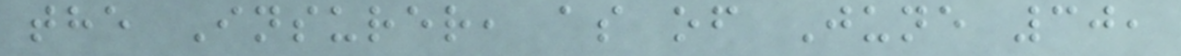the Insurer, as of June 30,
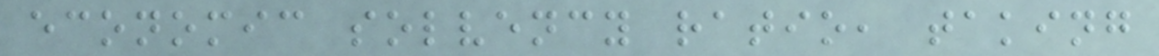economic solvency ratio, taking
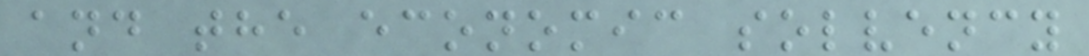and the economic solvency
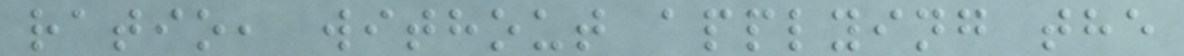ratio, without applying the
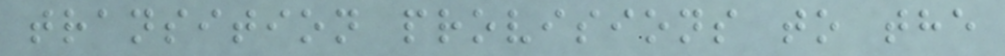transition provisions to the
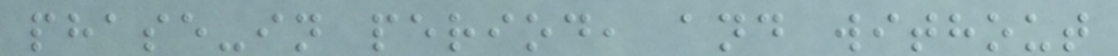phase-in period, and without
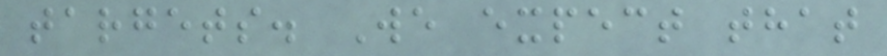targets. We expect that
